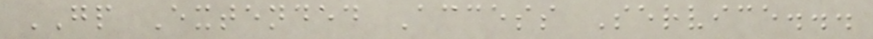GP Extended Access Service...
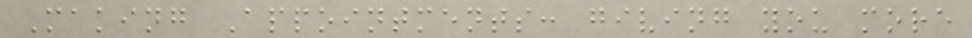Making Appointments: giving you more
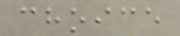choice
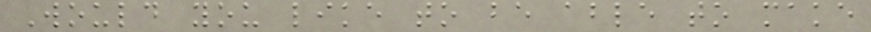Would you like to be able to make
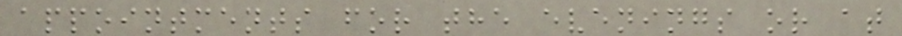appointments for the evenings or at
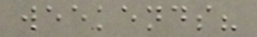weekends?
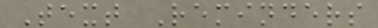Text Reminders
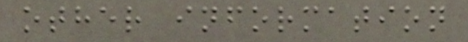other information
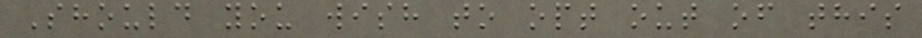Should you wish to opt out of this
